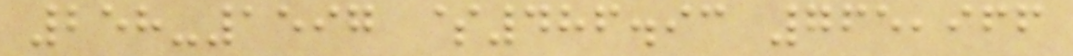258-1597 $486.93 765,966
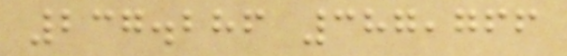237.286 387,766
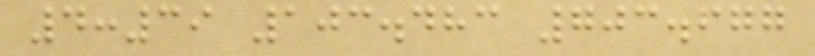4:39 103.483 703.677
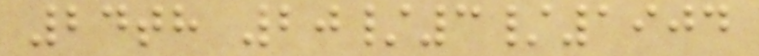24th 20/3/1904
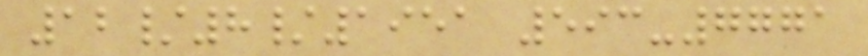12/8/1951 593-7771
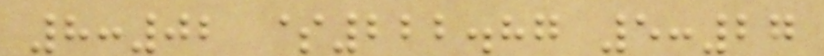8:02 $222.87 5:27
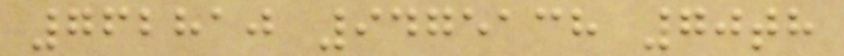762810 9475138 70th
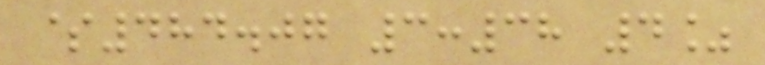$484.07 3:38 4%
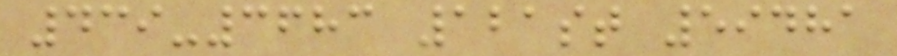439-3683 121st 59481
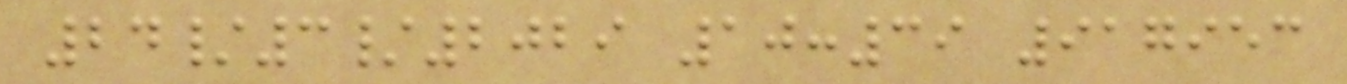24/3/2029 10:39 917953
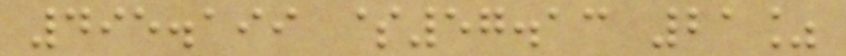495.199 $57.13 21%
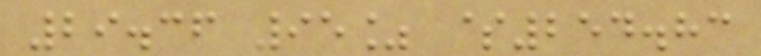29.36 95% $254.83
